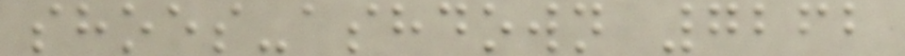shoes-ashdown 7262
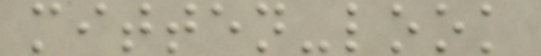mitten-look
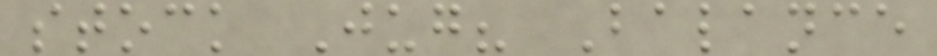stock Jug? Balance
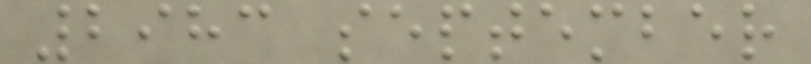2983 september
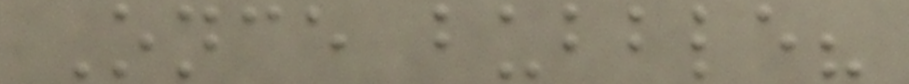Once bubble?
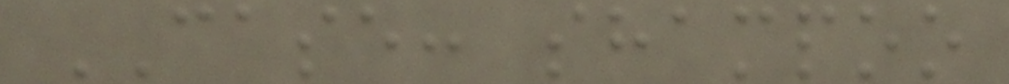CASE: shampoo
